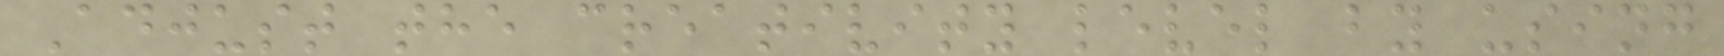Adjust the creativity level by using
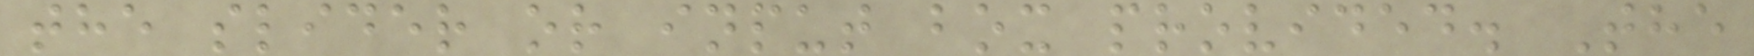the slider or input box provided. The
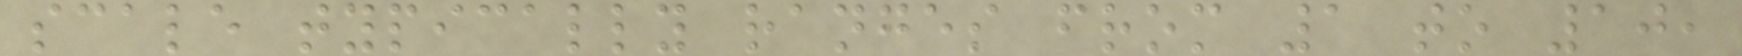scale typically ranges from 1 to 10,
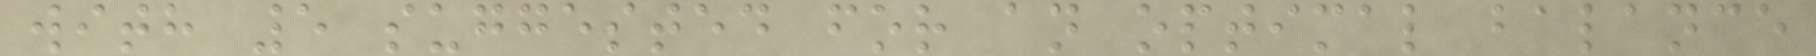with 5 suggested for an optimal balance
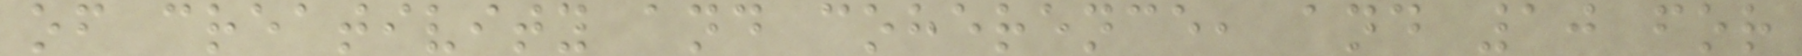of creativity and coherence, and 10 for
